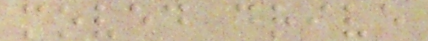moved drive
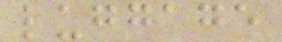luggage
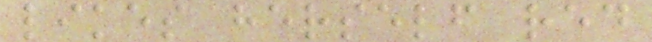likes herself red
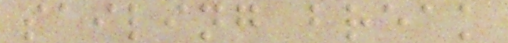sailing break
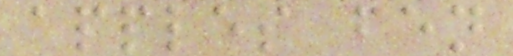apples fen
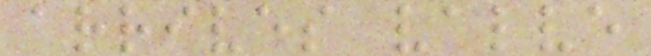arrives valve
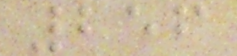256
